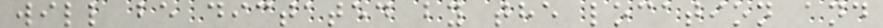will be dictated by the location and
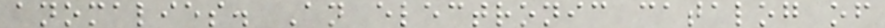anomalies. An electronic catalog of
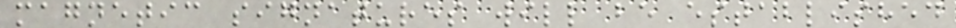magnetic signatures will be established
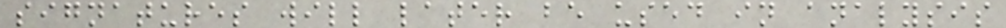signatures will later be used in analysis
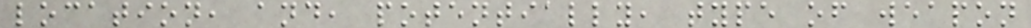location, and, potentially, type of weapon
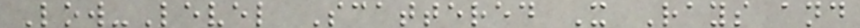Low-Level Scattered X Rays and
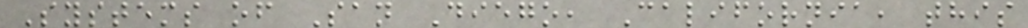Systems of San Diego, California, this
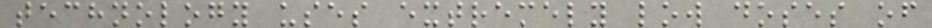technology uses extremely low doses of
